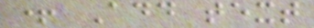+ Add text
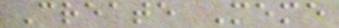Create Meme
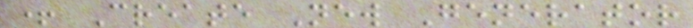+ Create New Generator
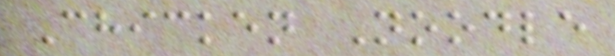Chicken Noodle
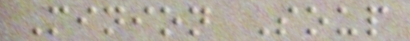Minion Soup
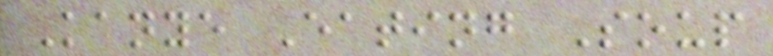Kanye Eating Soup
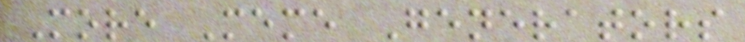More Meme Generators
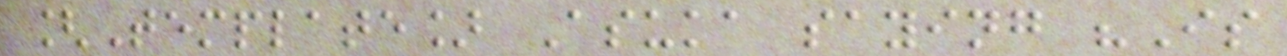[Template] Asuka saying "Is
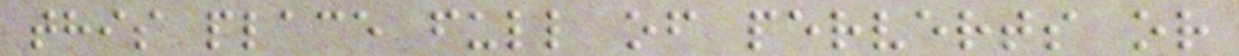this place full of perverts or
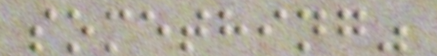something"
